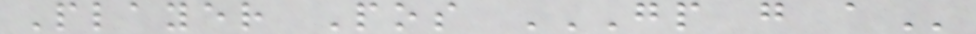Player Pos GP G A
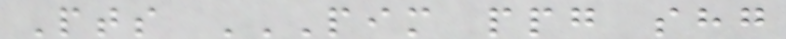Pts PIM PPG SHG
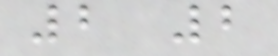2 2
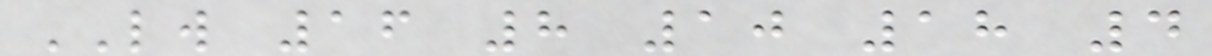LW 16 8 10 18 4
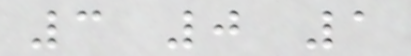3 0 1
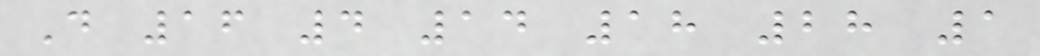D 16 4 14 18 28 1
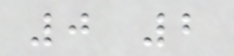0 2
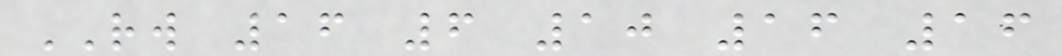RW 16 6 10 16 16
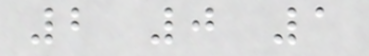2 0 1
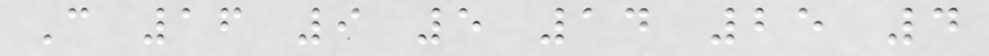C 16 9 5 14 25 4
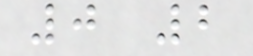0 2
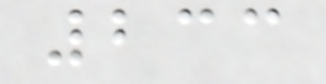233
